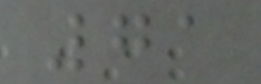71
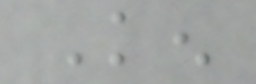Ken
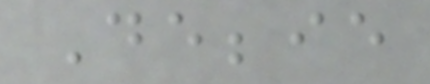Debbie
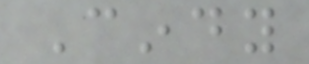Cindy
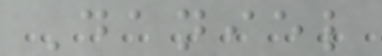Daniel
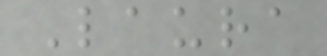Laura
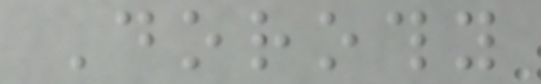Dorothy
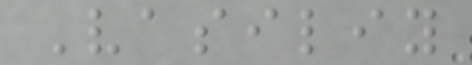Vasiliy
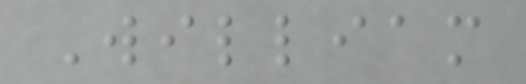William
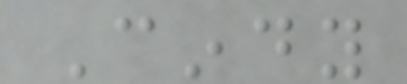Cindy
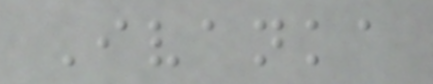Ivanka
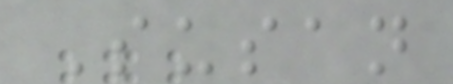Susan
